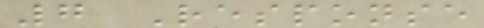7 Response
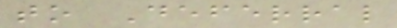to Deferral
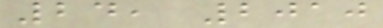24, 2010
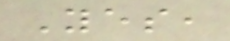Yes,
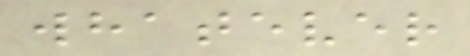whatever
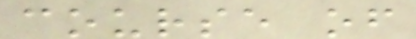course of
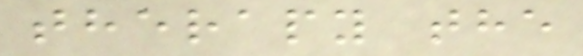therapy the
